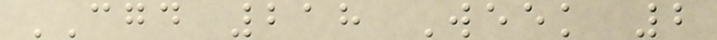CGD 218 Week 2
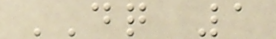DQ 1
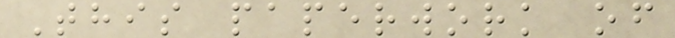This paperwork of
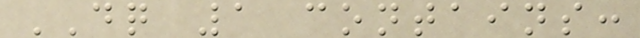DQ 1 contains:
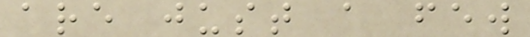are just a few
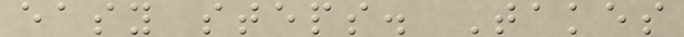easy steps. Takes
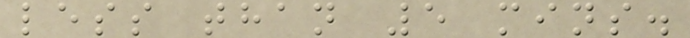less than 5 mins.
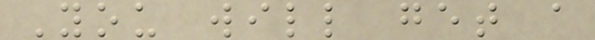You will get a
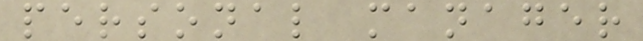personal manager
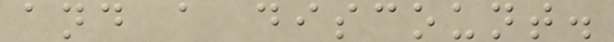and a discount.
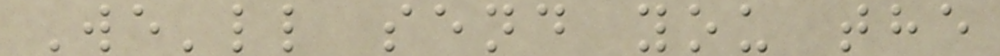We'll send you the
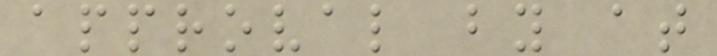approval by at
